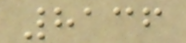8136
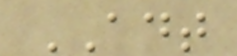ADT
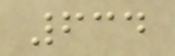634
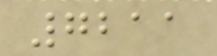7211
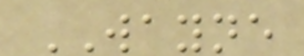WAYNE
